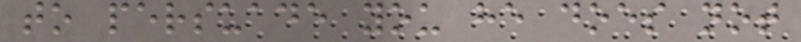to persuade you he does not
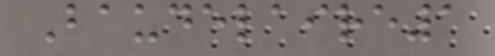Baudelaire1
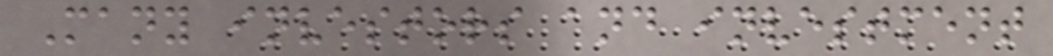Many investors and investment
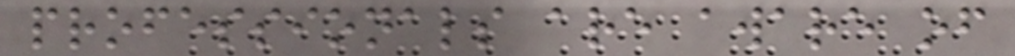professionals are aware of
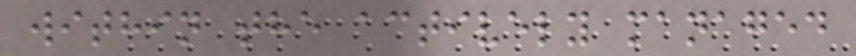within the actively managed
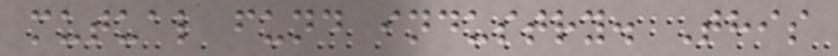mutual fund industry. This
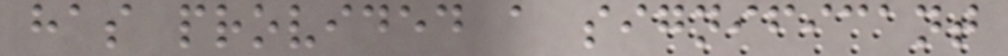has provided a significant
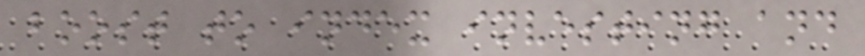boost to index investing and
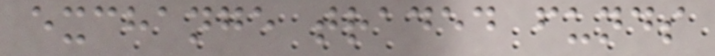exchange traded funds
